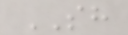SH
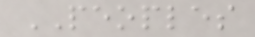PEOPLES
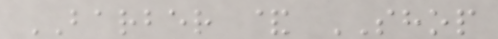BARBER & SHOP
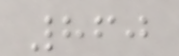860
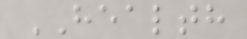HEALTH
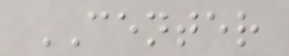CENTER
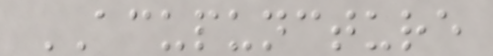ACUPUNCTURE
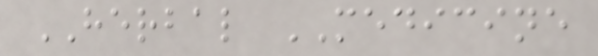HERBAL MEDICINE
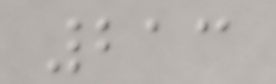213
